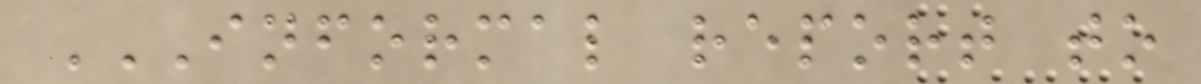INFORMAL REPORT TO
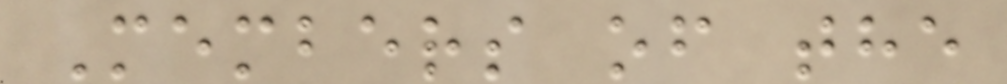Members of the
